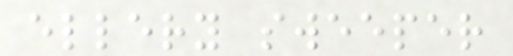ellery sweeper
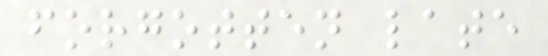forgotten late
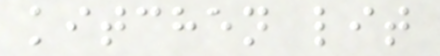kitchen lit
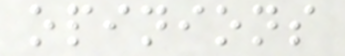opinions
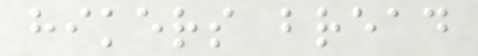hikers bread
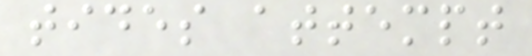tides attempt
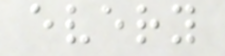every
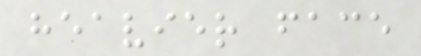heavier face
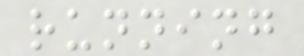running
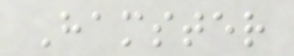Hamster
